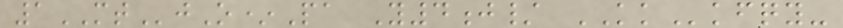1MTjO*Pa Y4j/ KKkfqy-
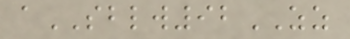aSBLW92ZZ
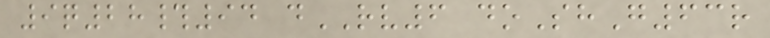9q28#94 dRV6 doShG63r
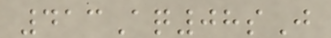413Aq08sJ
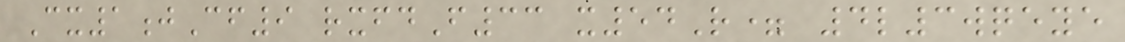Cx1jCf9 rxfdF33 x54R= 4l3wqeye
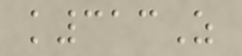k313Z
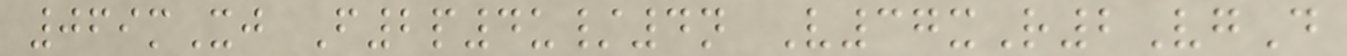069mXj F2p4u/4n V37xR2VgD
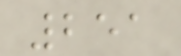251
